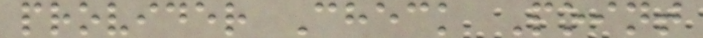provider Check Point
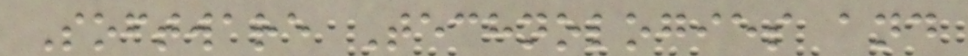Software Technologies and
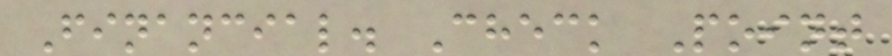Financial. Check Point
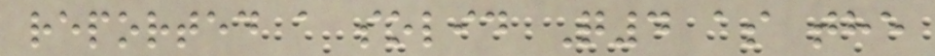reported a solid Q4 as the
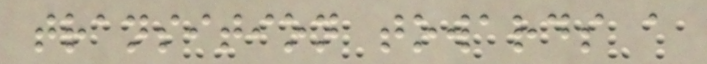transition towards a
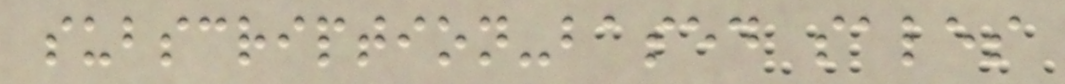subscription-based sales
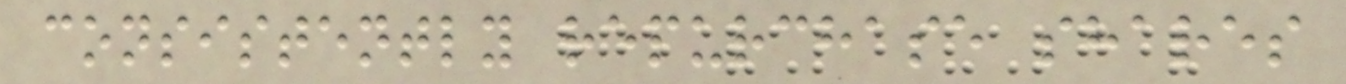consistently repurchase shares
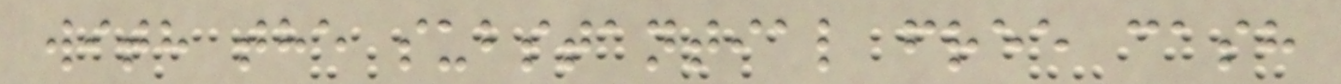with the substantial free cash
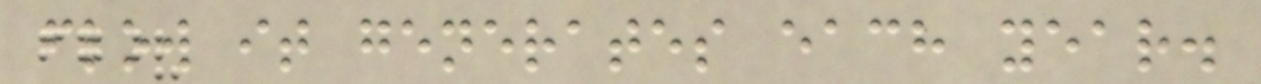flow it generates each year.
